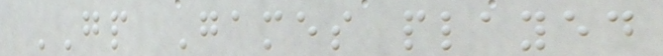GP Games played
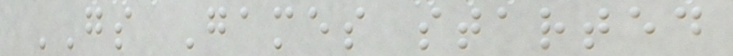GS Games started
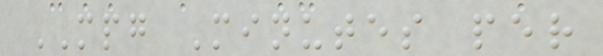MPG Minutes per
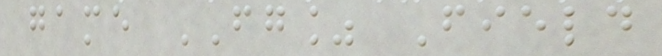game FG% Field
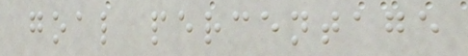goal percentage
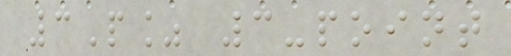3P% 3-point
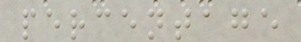percentage
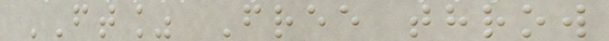FT% Free throw
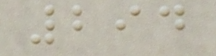294
